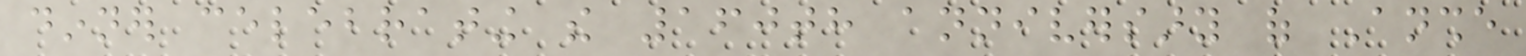dinner celebrating the 160th anniversary of Anshe
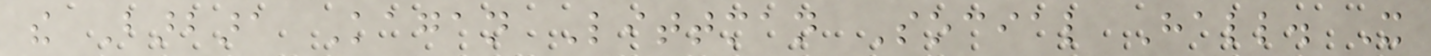the Barbara Kagan Littman Social Hall. It
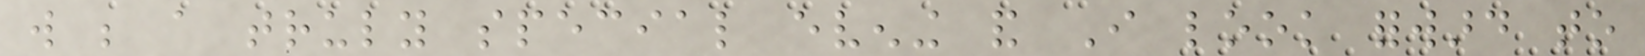will be a truly special evening and I look forward to
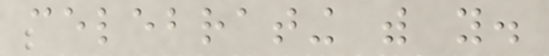celebrating with you.
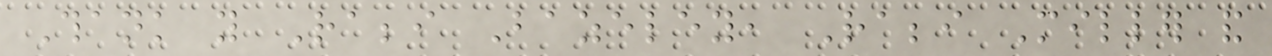Thank you Rabbi Bazeley, Rabbi Miller and
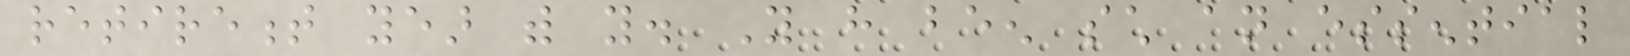retirement year with you. You have been such an essential
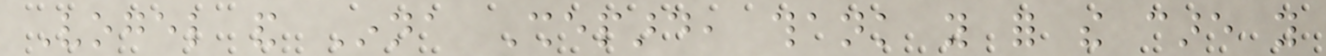Vogel and Inna Shepard, thank you for the care you
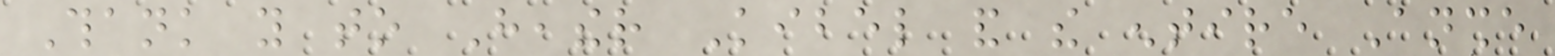Thank you to Heather Kibel and the entire Anshe
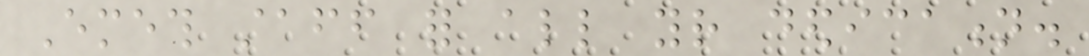Emeth staff for all your dedication.
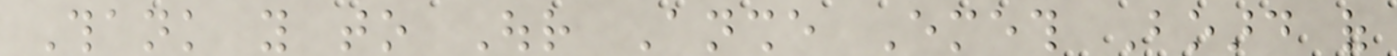Thank you to Our Anshe Emeth Board of
